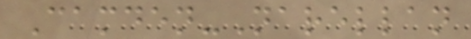Camden-Narellan
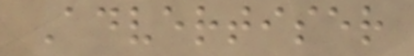Advertiser
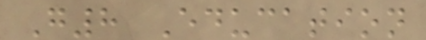G8 Education
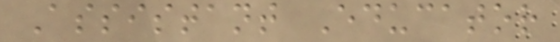Assistant Educator
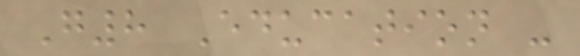G8 Education -
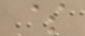$
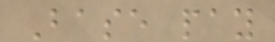Base pay
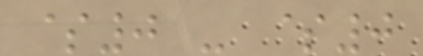$0 - $0
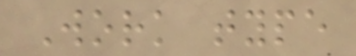Work type
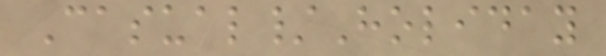Casual/Holiday
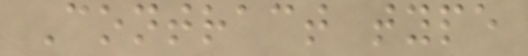Contract type
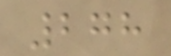278
